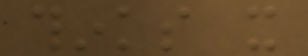thinks it
